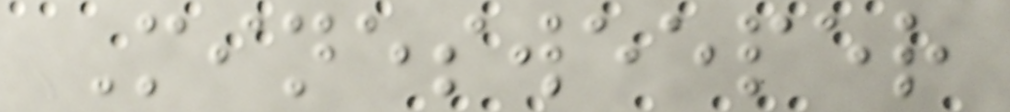Minesweeper
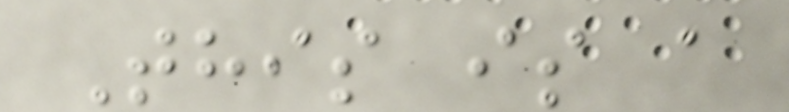This is a
